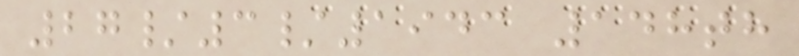27/3/1943 148th
